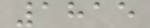1815
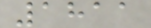1811
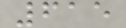615
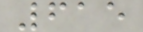615
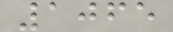1065
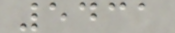5431
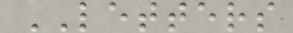LETTERS
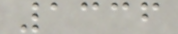1336
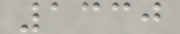1330
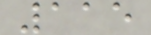115
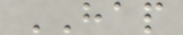HAP
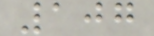107
